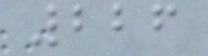226
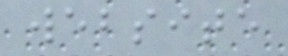website
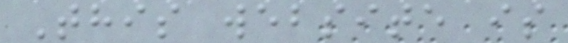This website is
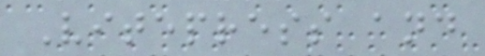Vitepress and
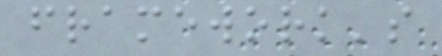framework's
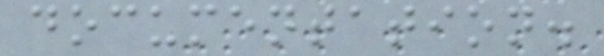documentation.
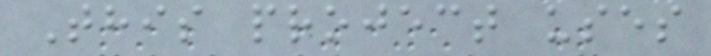This project uses
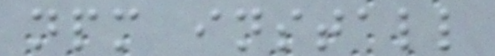npm install
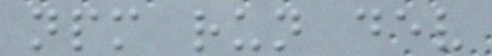npm run dev
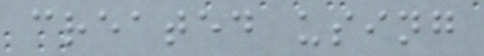created using
